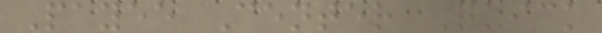Payee Center Quick
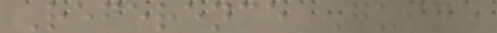Reference Guide
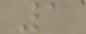1
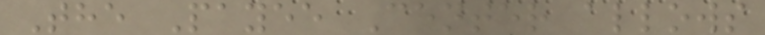The Payee Center allows
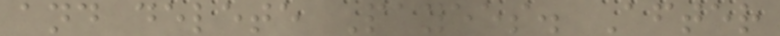and delete Payees. After
